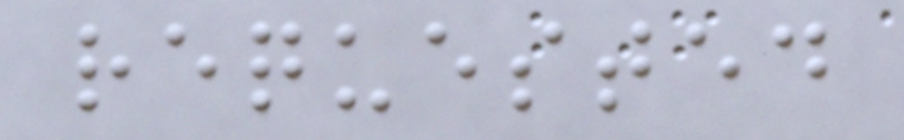requested
